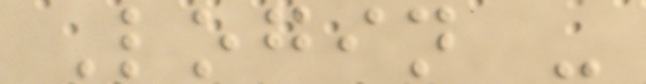Login -
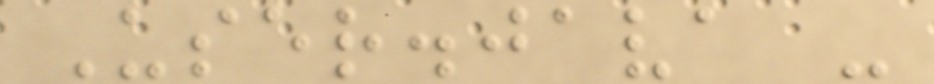User.java -
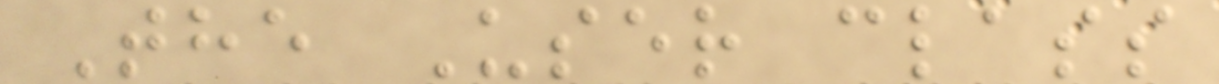The User class
